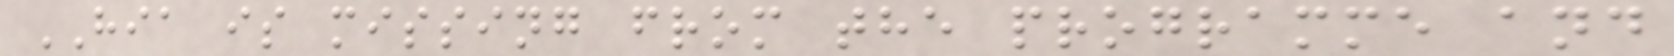HIA is missing from the programme and
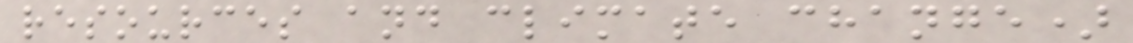resources and climate change)
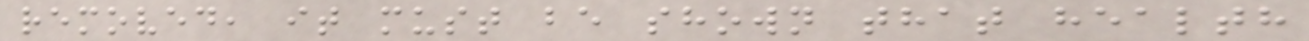removed, it must be shown that health
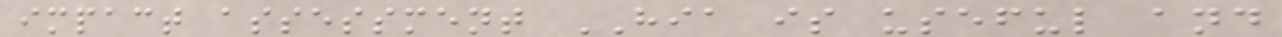impact assessment HIA is useful and
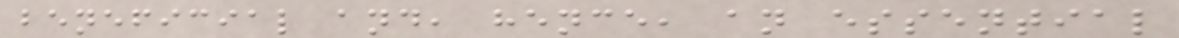beneficial and, hence, an essential
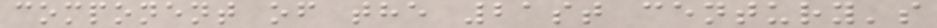component of the 21st century's
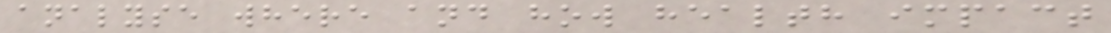analyse where and how health impact
